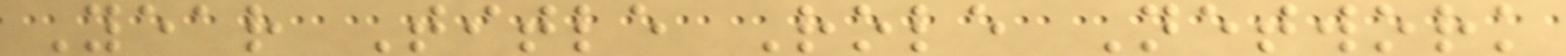Year Title Role Network
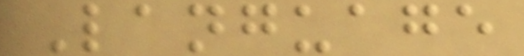Language
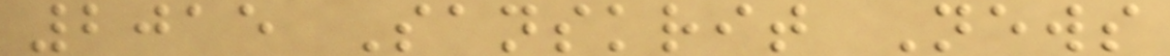2015 Sanskrit News
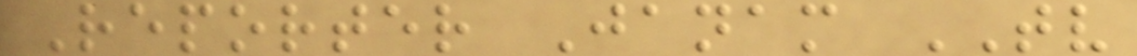Reporter Janam TV
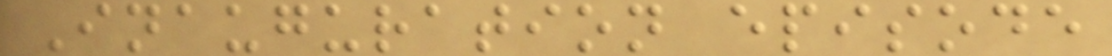Inauguration episode
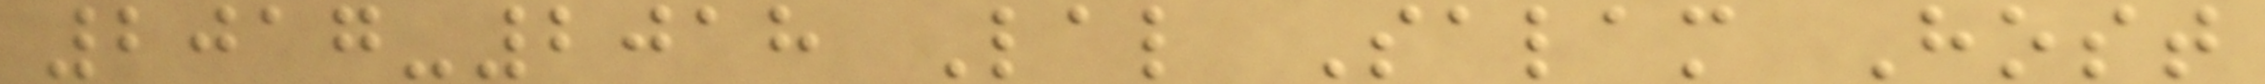2017-2018 Lal Salam Host
